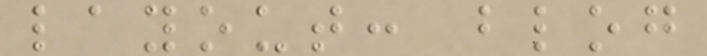layout: blog
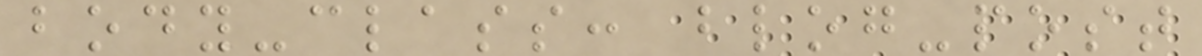body-class: blog-post
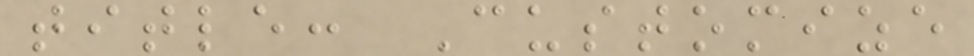title: Customize
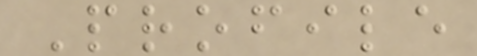Profile
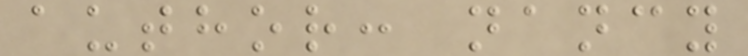author: nancy
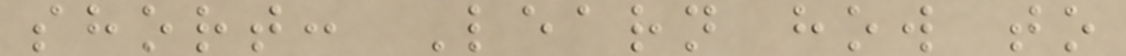short: Learn how to
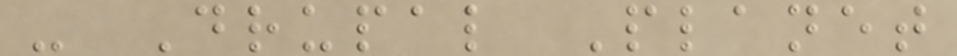- Drupal Planet
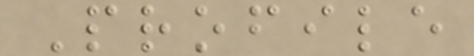Profile
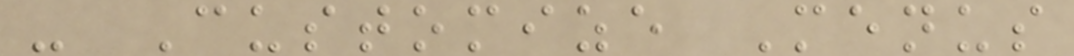- Customize Menus
